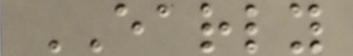EARLY
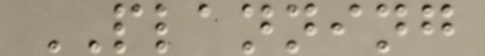PLANNING
